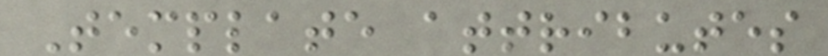Template attributes
